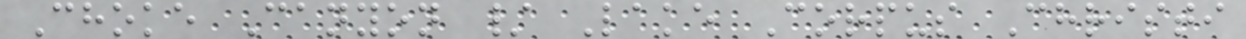Choke Canyon / Lake Corpus Christi
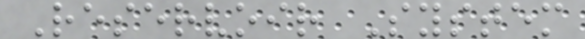Reservoir System
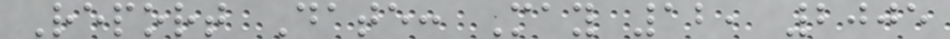Report Date: May 12, 2005
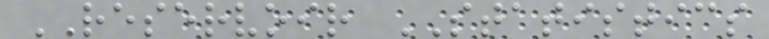RESERVOIR STATISTICS
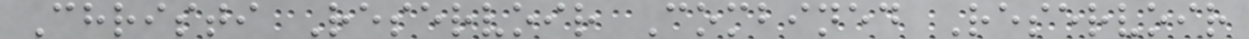Christi Reservoir Combined Reservoir
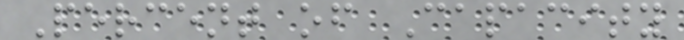Percent of Capacity
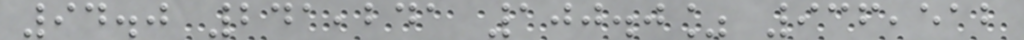94.0 241,241 100.0% 936,512
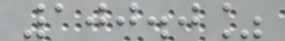100.0%
